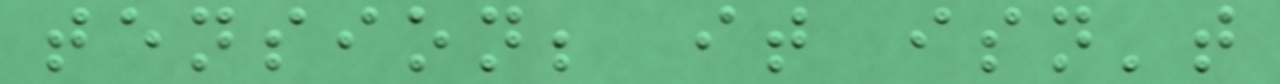tension; it isn't
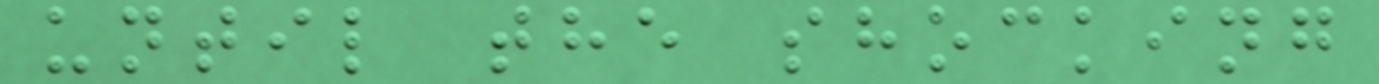until the shocking
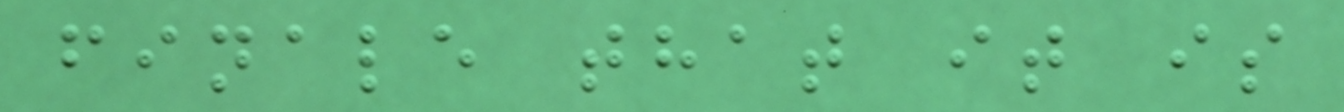finale that it is
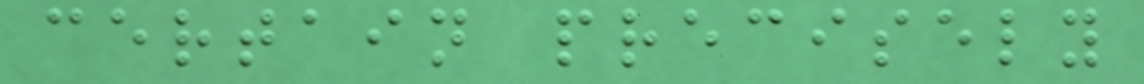certain precisely
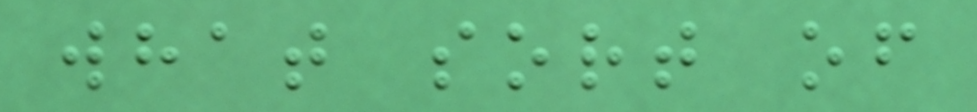what sort of
